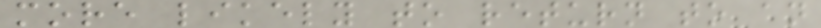more likely to return to an
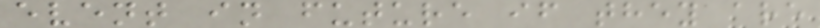event in future if they are
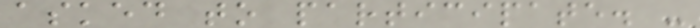asked to participate. -
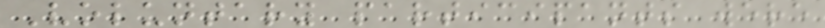Voluntary participants were
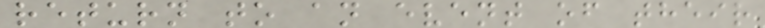return to an event of their
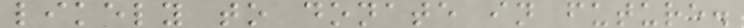likely to donate in future.
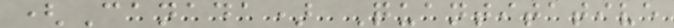(Canada) Quantitative
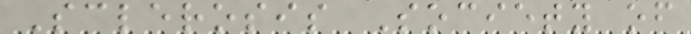Sclerosis Society of
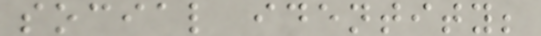social identity;
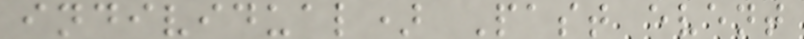individual) Past event
